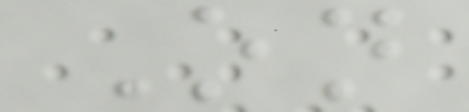On
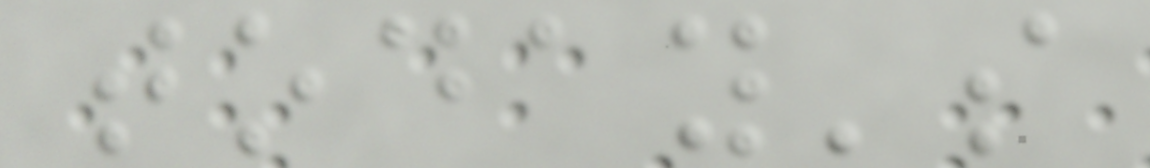today's
